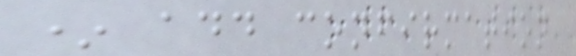* add confirmation
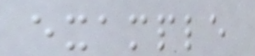example
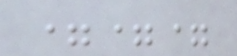===
